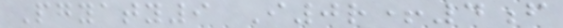Pgyaty9 I0r+4f
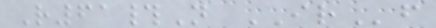R61#N IRf
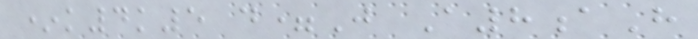*k4k5 d=J A8aH
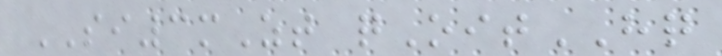SI3mZt qOitHQ
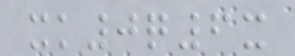xk0q6x
